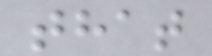that
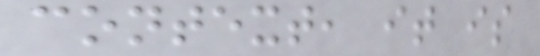context, it is
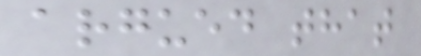argued that
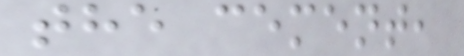the cement,
